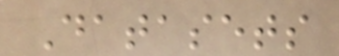Datasets
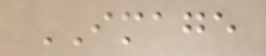IMAGE
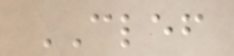CLEF
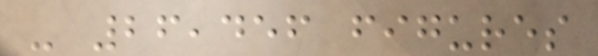- 26,456 figures
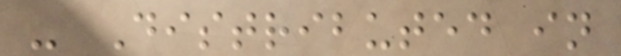- Distributed in
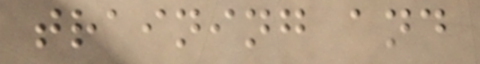training and
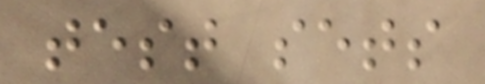test sets
